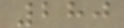280
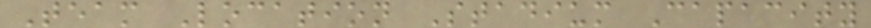Team Location Stadium Capacity
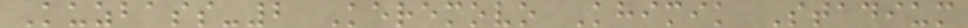Kuzbass-2 Keremovo Khimik Stadium
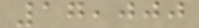17,000
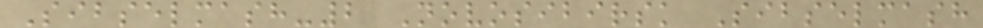Sibselmash-2 Novosibirsk Sibselmash
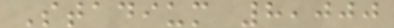Stadium 8,000
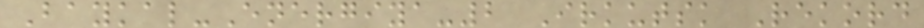Baykal-Energiya-2 Irkutsk Rekord
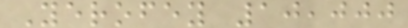Yerofey 10,000
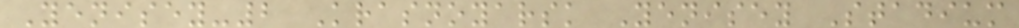Yenisey-2 Krasnoyarsk Yenisey Stadium
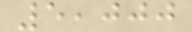5,000
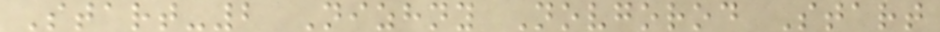Start-2 Nizhny Novgorod Start
